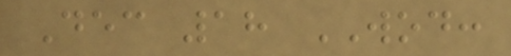Dec 18 WOD:
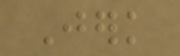Jerk
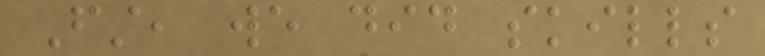First, we did skills
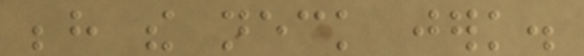behind the neck jerk.
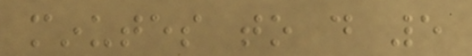minutes to do 5
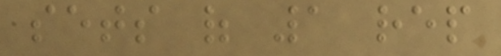sets of 1 rep
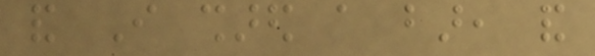and I shared a bar, and
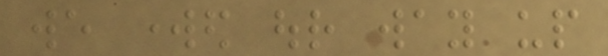we worked our way up
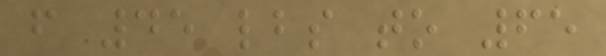from 45 lbs to 65
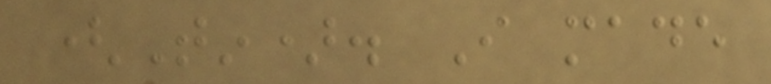(Tin). I made
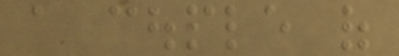a couple of
